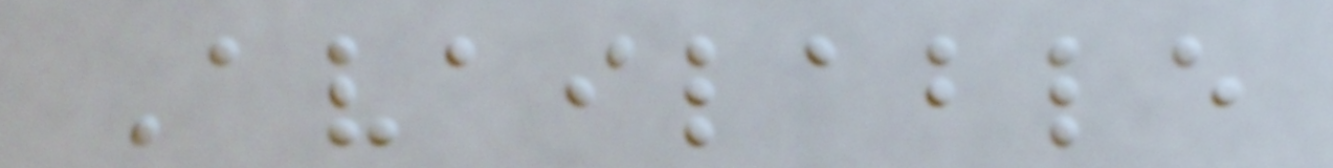Available
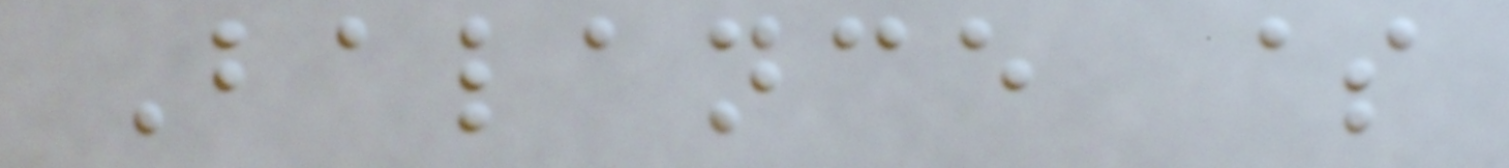Balance $
